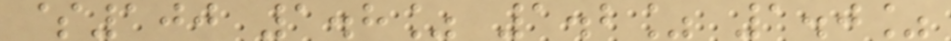$100 1.8% 1.2% 1.0%
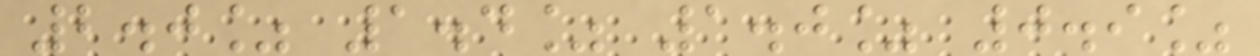2.0% 1.4% 1.0% 0.9%
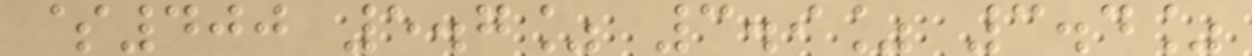$400 5.7% 3.9% 3.4%
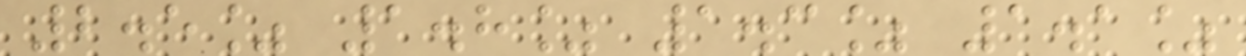2.5% 1.8% 1.3% 1.1%
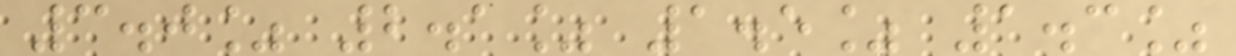3.0% 2.1% 1.5% 1.3%
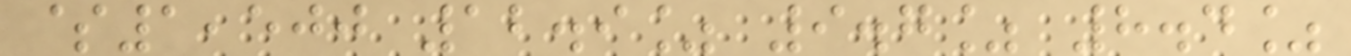$1,500 12.9% 9.7% 8.4%
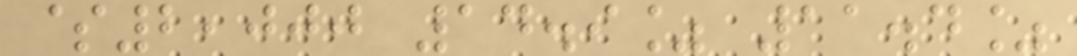$2,000 14.9% 11.4%
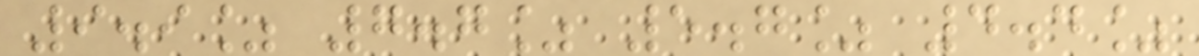9.9% 7.7% 5.7% 4.4%
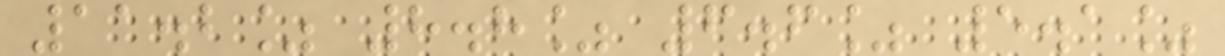11.2% 8.8% 6.6% 5.1%
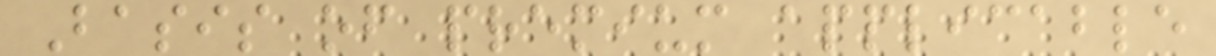Basis of premium applicable
